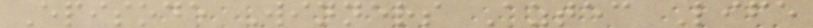Episode Winners Aztec Life
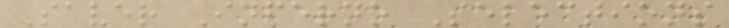Saver Inferno Selections
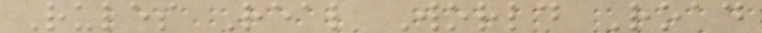Rules Real World Road
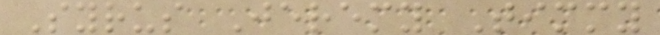Syrus Jeremy Timmy
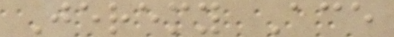Jeremy Ace
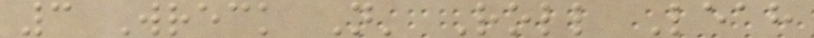3 Wreck N' Roll Leah
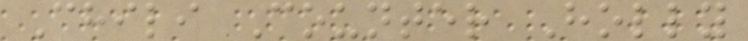Chili Counter Holly
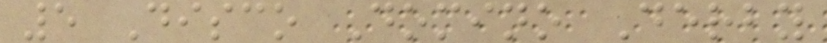5 Disco Domino Derby
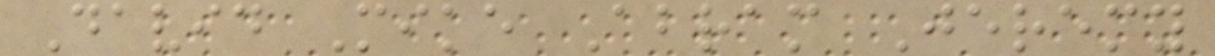David Mike Abram Jeremy
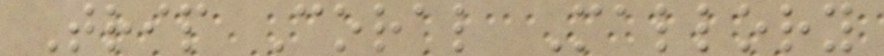Trip Coral Mallory
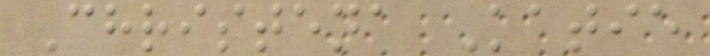Christena Katie
